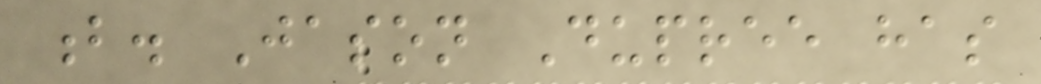b. Jason Dupree has
